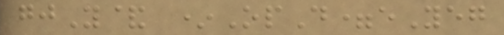gjY& *OpD=eYeg
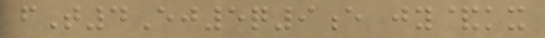fT4Ej5q9e jy&kx
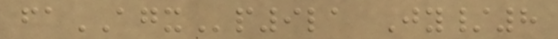faAGXp9la Jy/8
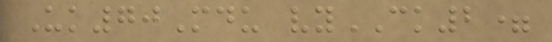Uk70Mdu vyCK2=
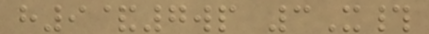h9&7wp 3X#
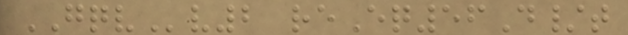GQVv2 reEq56D/t
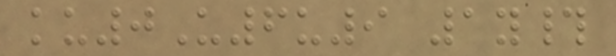ku0U6u9 1y#
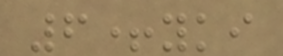6+yki
